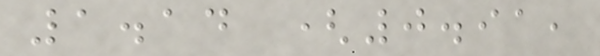1.14 (0.91,
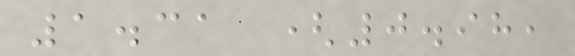1.31 (0.98,
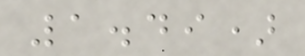1.49)
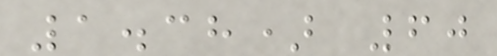1.38) 60
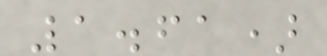1.61)
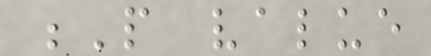P value
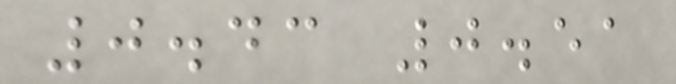0.43 0.51
